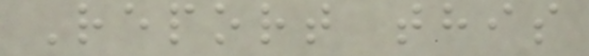Report this
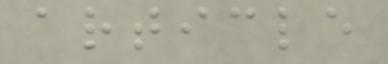article
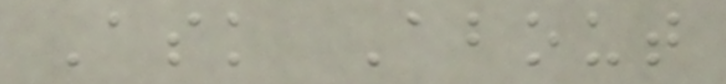Ask About
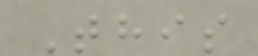This
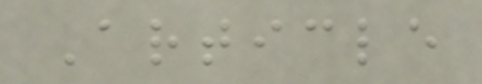Article
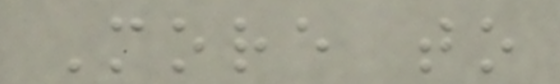More to
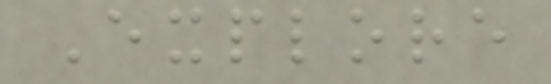Explore
